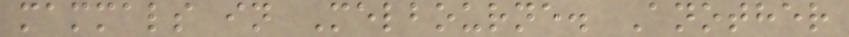mammals in Melbourne. Another
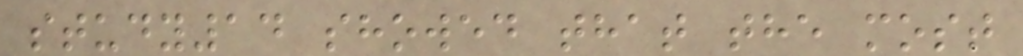study14 showed that the most
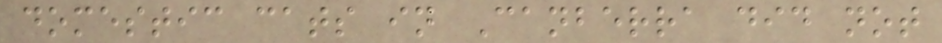domestic cats in Canberra did not
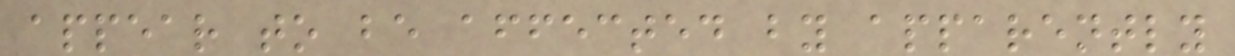appear to be affected by apparently
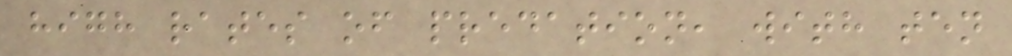high rates of predation, with ten
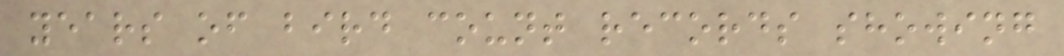years of bird count records showing
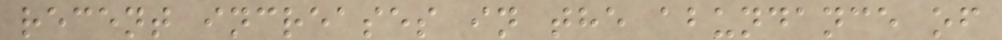recent increases in the abundance of
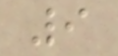9
